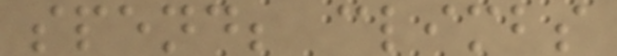spend; climbs
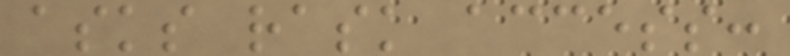asks rask access:
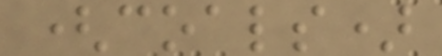(coals)
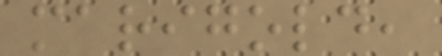marigold,
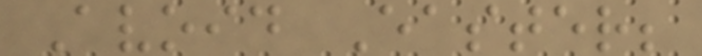Avoid Easter;
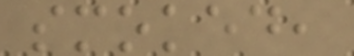smoked,
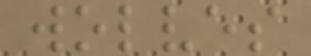wolves
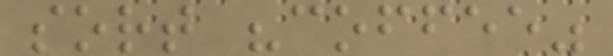sort "coffee"
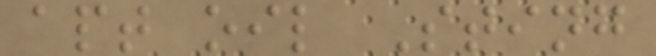apt oil Sting
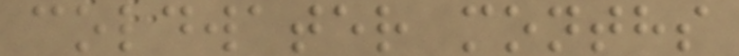coldwater months
